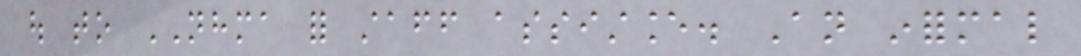out to NHMA for staff assistance. An informal
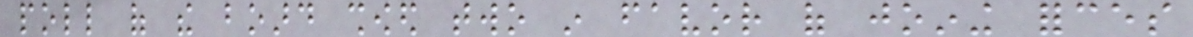poll of the board showed two in favor of joining forces
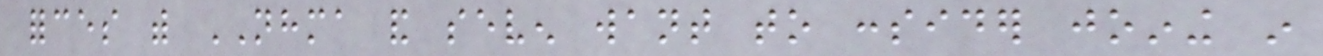forces with NHMA and seven want to consider joining in
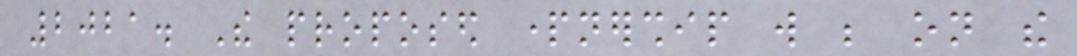2021. The proposed partnership will be on the
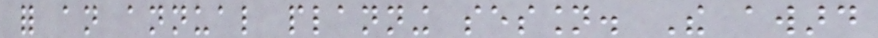for an annual planning session. The award
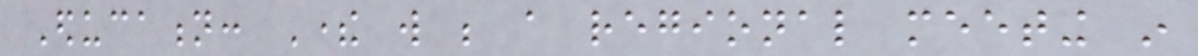Education: There will be a regional meeting in
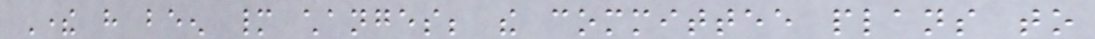There have been many changes; the committee plans to
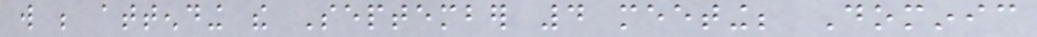will be attending the September 4 meeting; Dominic
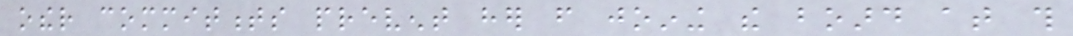other commitments prevent her from joining the board at this
